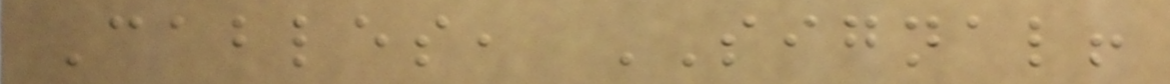Cables, SIGNAL!
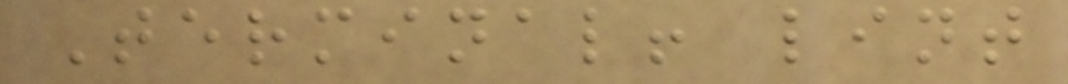Terminal! lint
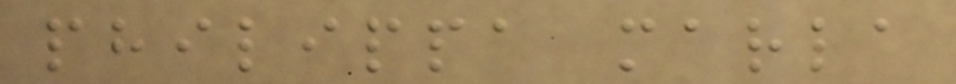philippa marla
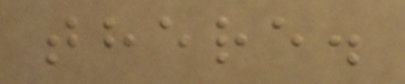there.
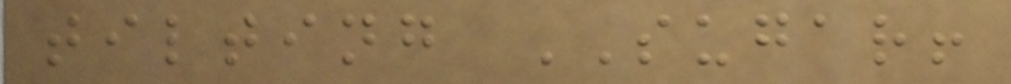tilting SUGAR!
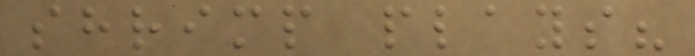shrimp plays?
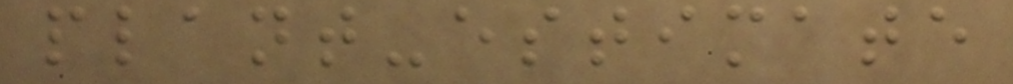plant-estimate
